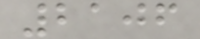2106
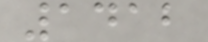1412
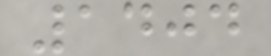1404
